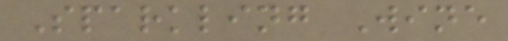Sparkling Wine
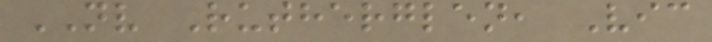NV Rutherglen, Vic
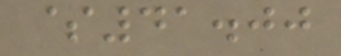$41.00
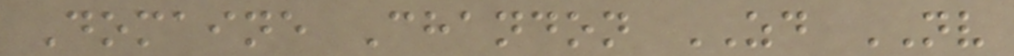Domaine Chandon ZD NV
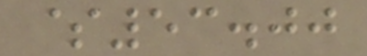$53.00
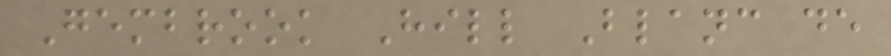Gembrook Hill Blanc de
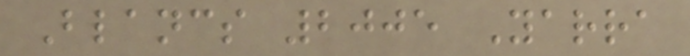Blancs 2005 Yarra
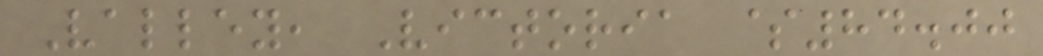Valley, Victoria $84.00
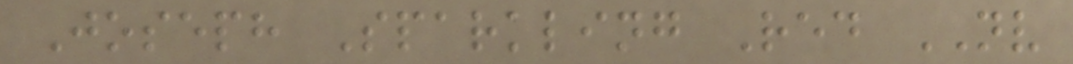Joseph Sparkling Red NV
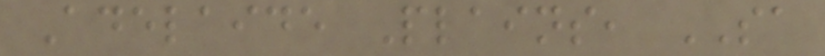Adelaide Plains, SA
